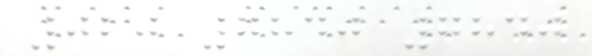020 7840 7840
